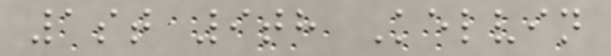1st 9th Kelvin
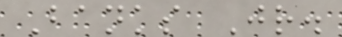Banks Jr.
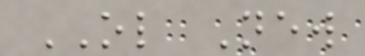OL New
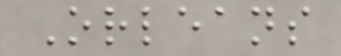Orleans
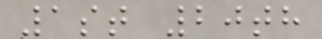1st 20th
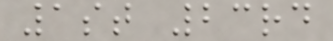1st 23rd
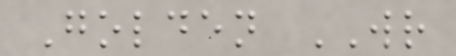Golden WR
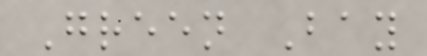Green Bay
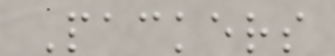Packers
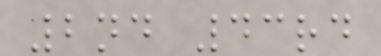2nd 43rd
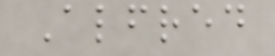Alfred
